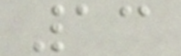13
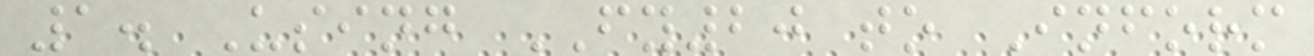1. Using FY20 to Inform
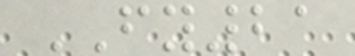FY21
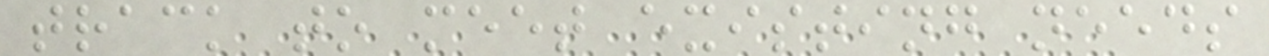track to meet existing needs
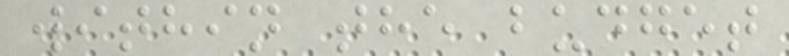within the budget
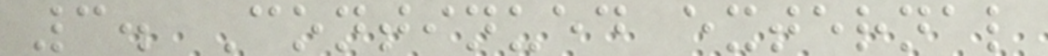3. Continued external
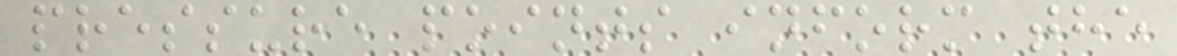pressure points inform the
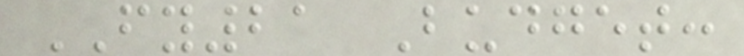FY21 Budget:
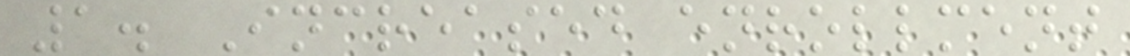1. Increased enrollment
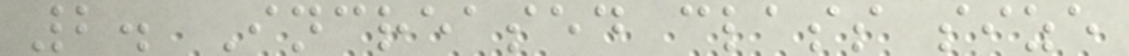2. Increased class size
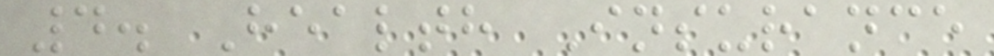4. Health Insurance
